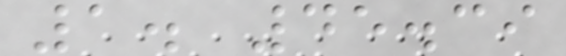1. 45.39
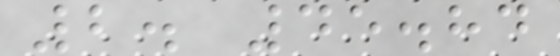2. 45.84
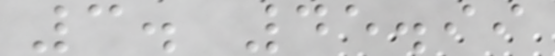3. 45.99
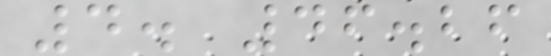4. 46.26
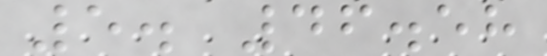5. 46.58
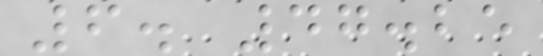6. 47.25
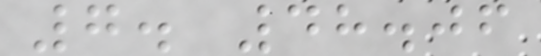7. 48.06
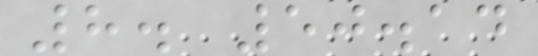8. 50.14
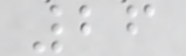26
